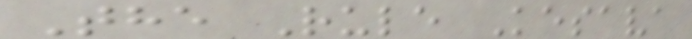The Rule Kesava
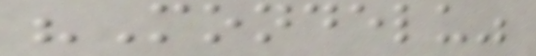"Mondelu"
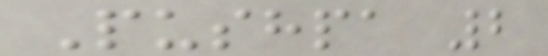Pushpa 2
